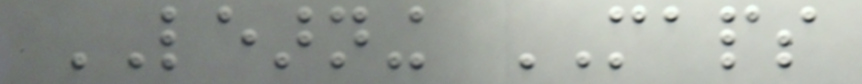LEARNING MAPS
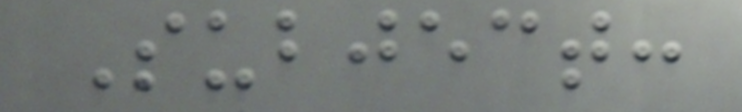Subject:
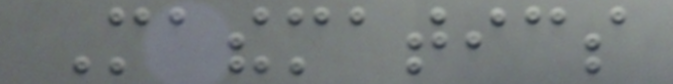Mathematics
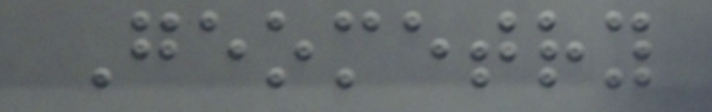Geometry
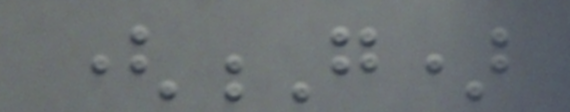(G)
